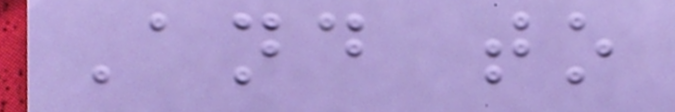And to
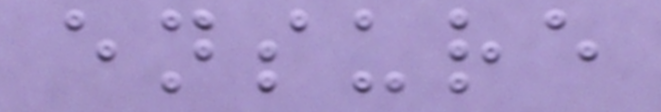ensure
